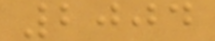2004
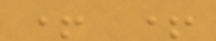+ +
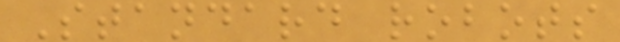Standard robots
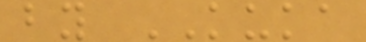by KUKA
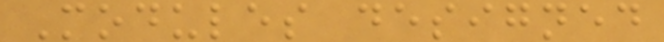Modules designed
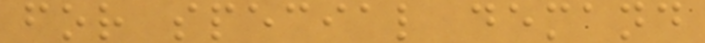for special demand
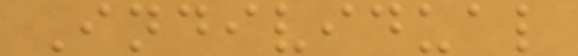Individual
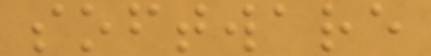software
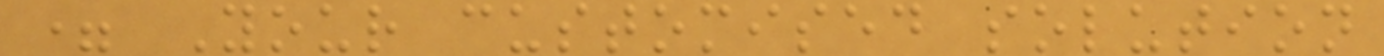= Your customised solution
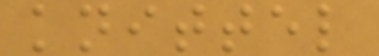knittel
